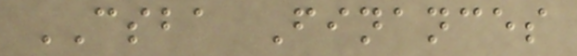CSBA Finances
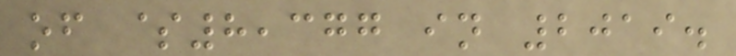of $8,377 in 2019.
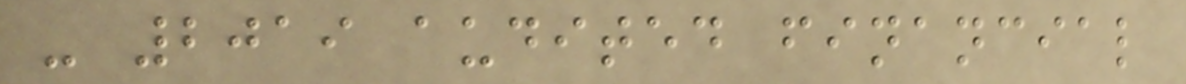- 2019 audited financial
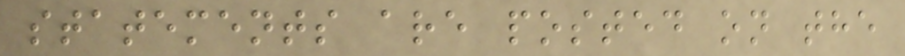statements are posted on the
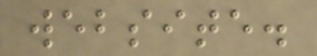website.
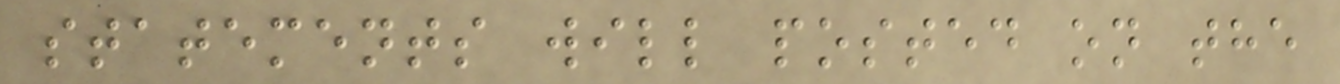statements will posted on the
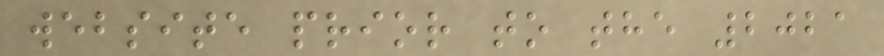website prior to the 2021
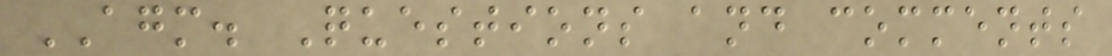AGM. Questions and comments
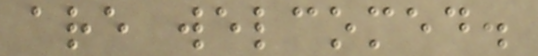are welcomed.
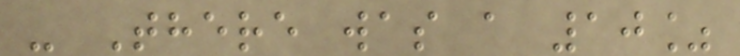- There was a 10%
